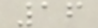16
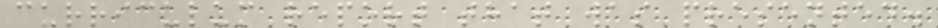curriculum report that was presented.
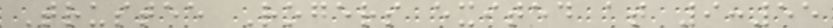Trustee Rogers exited at 9:55
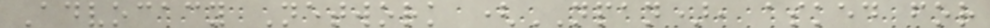Advocacy Network (NPAN), asked for
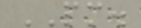PM.
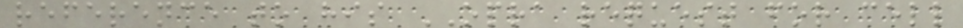reference to his OPRA request for cell
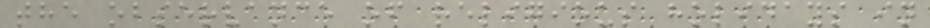the observance of religious holidays in
